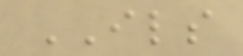ILS
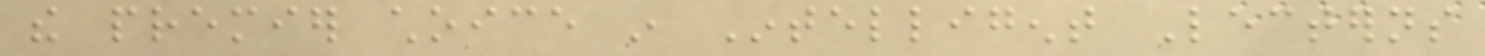the premier choice in Intelligent Lecterns
